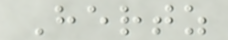Hertz
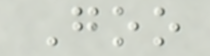Goo
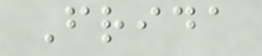Frida
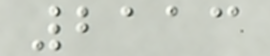2113
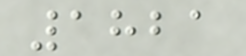1821
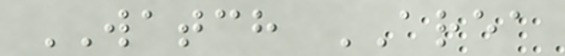WATCH AREA
